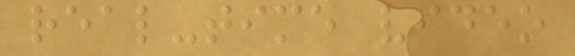real-time video
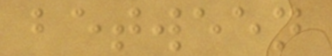between
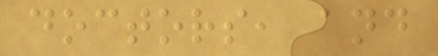doctors, and
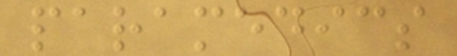paramedics
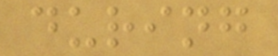during
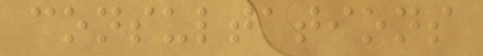consultations
